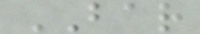BAR
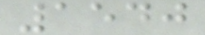1540
